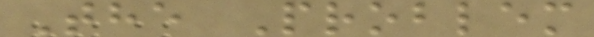The Problem
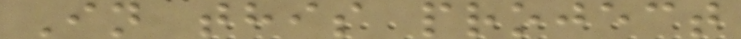In this project
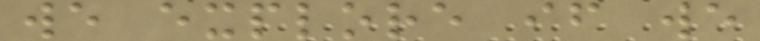we explore if we
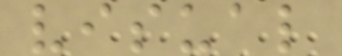visual
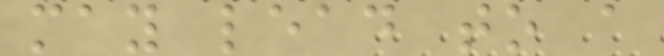may lead to a
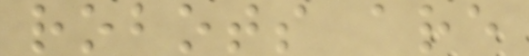robots are
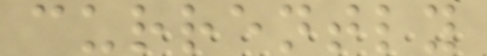currently
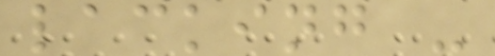lacking -
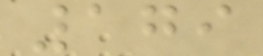179
